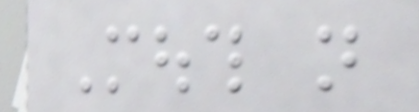Mouth not
